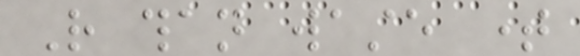Rather than waste time
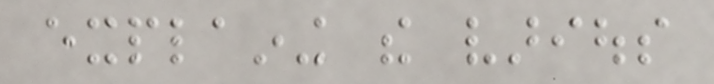explaining the various
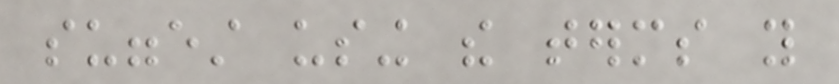suggest using the terms you
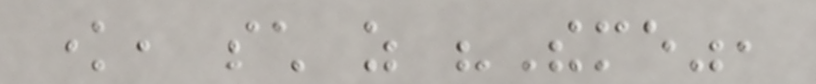know, such as "Theme",
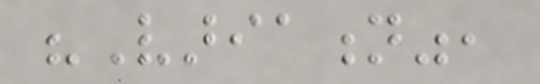"Variation",
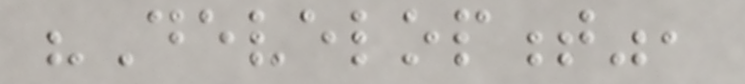"Development",
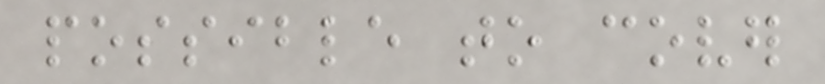possible to cover
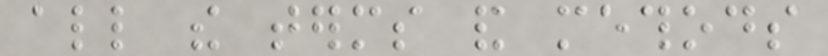all the terms and methods
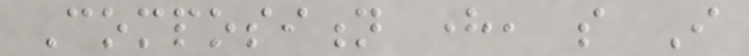Composition here, so I
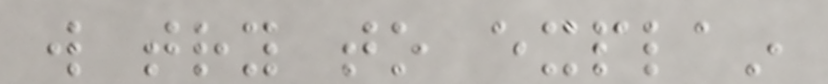will try to explain
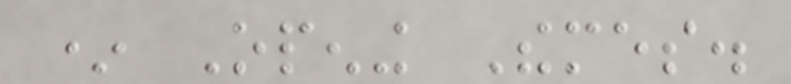* Opening Themes.
